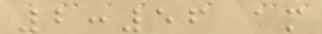2:56 am
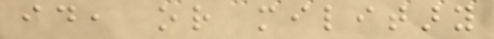id, or military
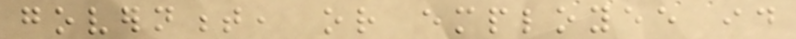government, or employee id
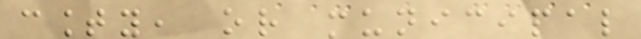county, or municipal
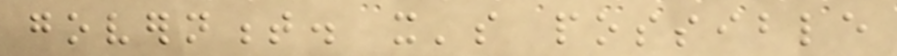government. it's possible
